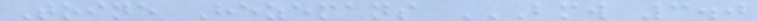Toine Hezemans BMW 3.0
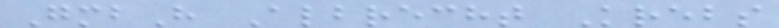GmbH Albrecht Krebs
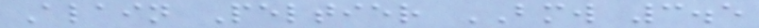Alain Peltier BMW 3.5
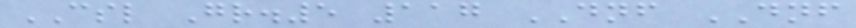CSL Gr.5 117 DNF DNF
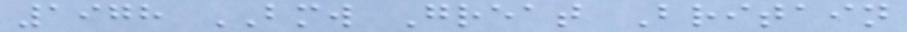1978 BMW Great Britain
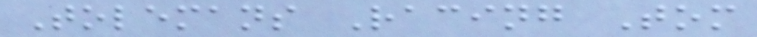Tolemans Racing Tom
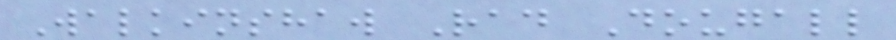Walkinshaw Rad Dougall
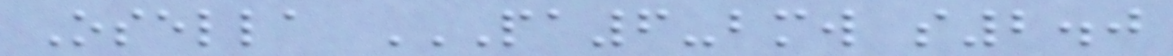Osella PA6-BMW S2.0
